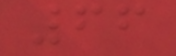66
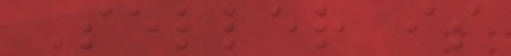Seller is
